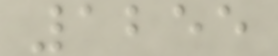1255
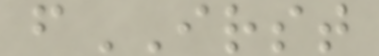fIRST
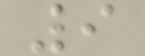9
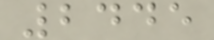2445
